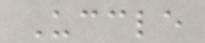Uccle
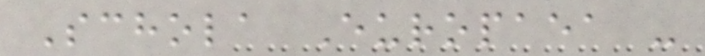Schola Europaea -
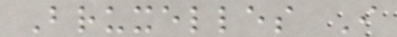Bruxelles I
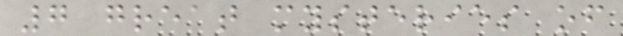7 great mysteries of
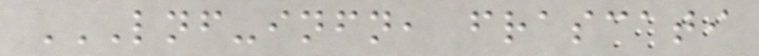LNF-INFN, FRASCATI
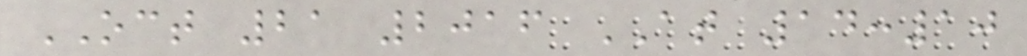OCT 21 2016 AT 14:10
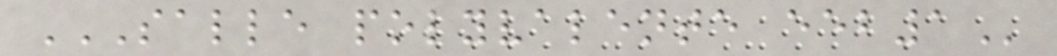SALLE POLYVALENTE EEB1
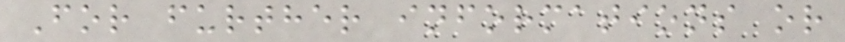For further informations or
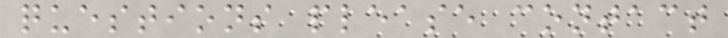questions please contact
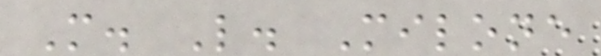M. L. Milone
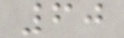60
